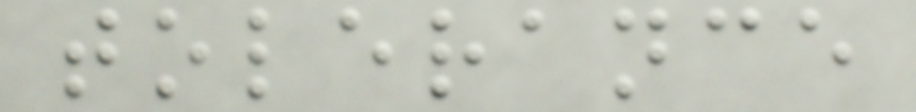tolerance
